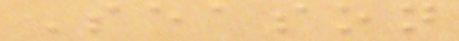Season
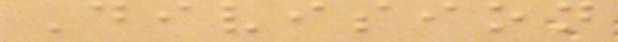Division
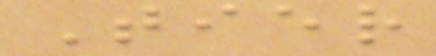Tier
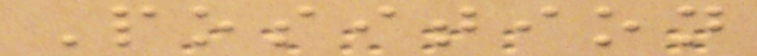Position
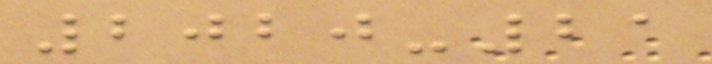2020-21
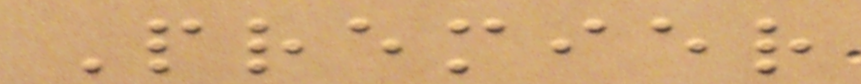Premier
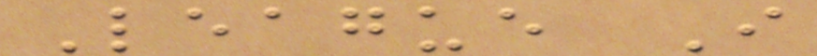League I
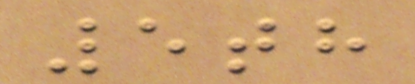5th
